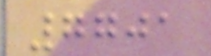7701
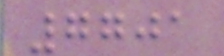7701
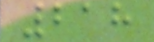218
